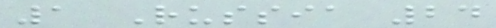1 Russia 24
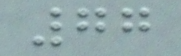77
